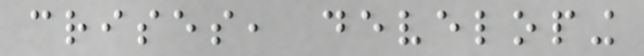crises, developing
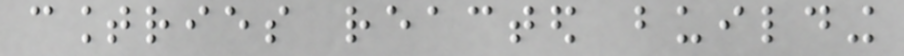countries reacted building
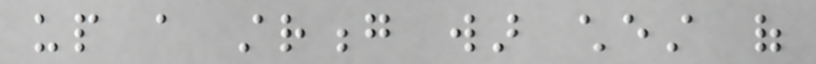up a strong war chest of
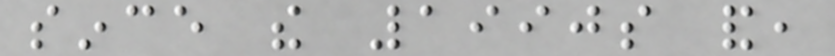since the 1990s and,
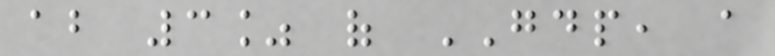about 3% of GDP, a
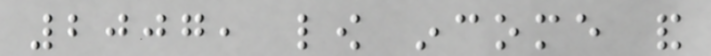2007, low income and
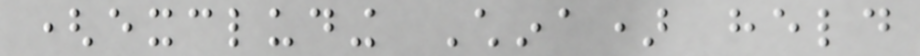(excluding China) held
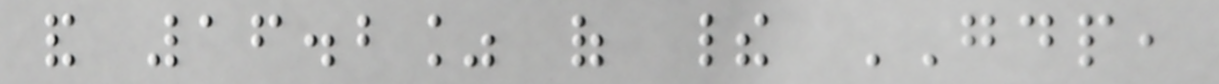and 16.2% of their GDP,
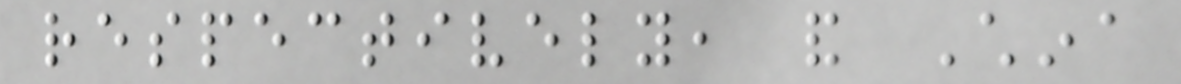respectively, and China
